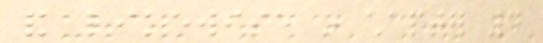and likewise in chapter 4
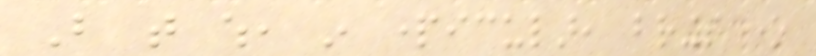But that which, in particular, brings one
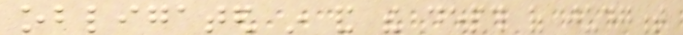obligated in and the depth of judgment
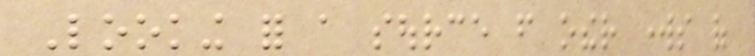Looking for a source from other works of
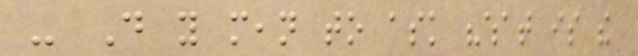- Do you mean to ask "what is the
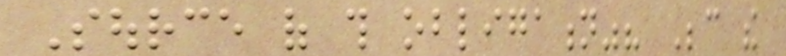Source of this obligation"? Because the
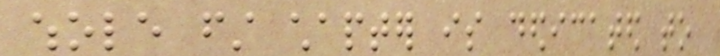whole first chapter is dedicated to
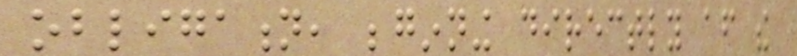obligation, beginning directly after the
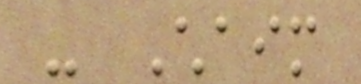- Chaim
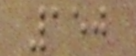150
